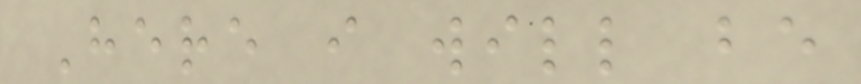Here i will be
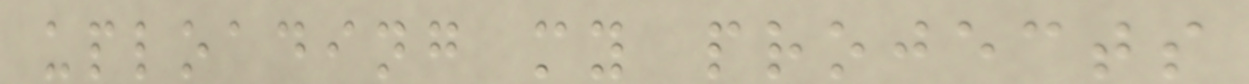uploading my projects
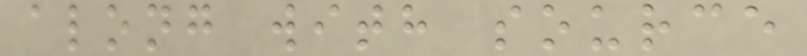along with source
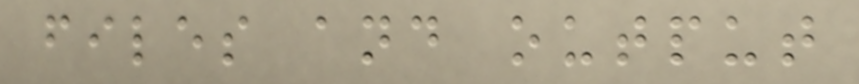files and output
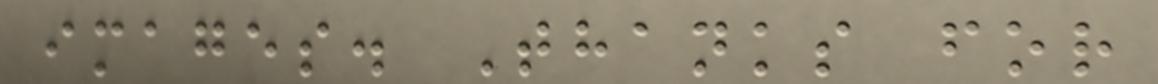images. Thanks for
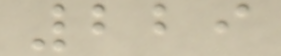229
